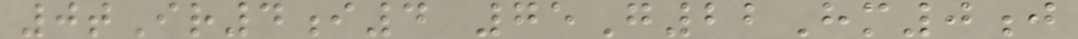0tIr4i4 75G22Hm0j
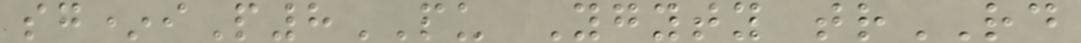sg*iP8PU Ygyty trRD
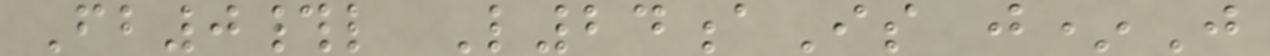Fb0#l L24aIs j*J
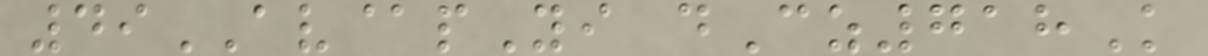49AV@pYi dCz718K
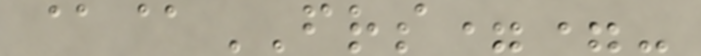@@FRS==-
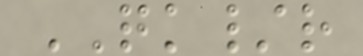QK/r
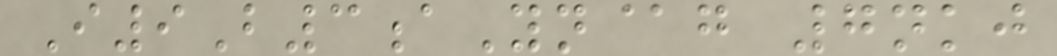I9B3aYn@g 7nkj
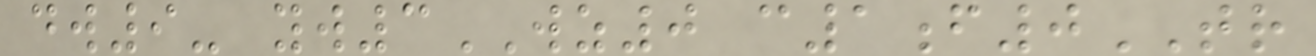dw9- yw3WZ0 c1f0TR
